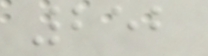252
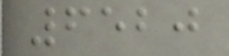6520
